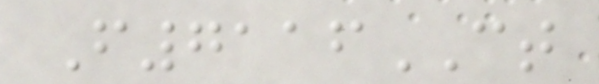F7116CT
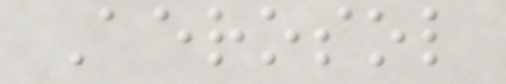Aerosol
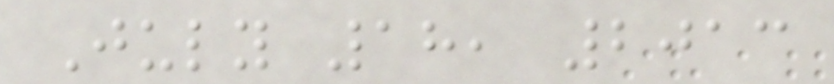July 18, 2013
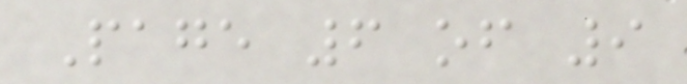Page 6 of 9
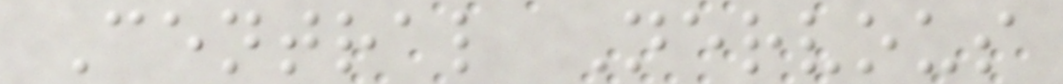Central Nervous
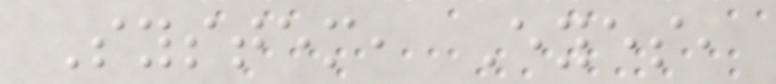System, Eyes,
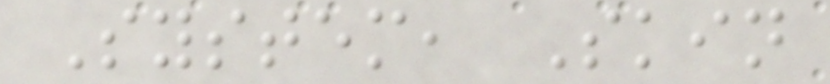System, Skin
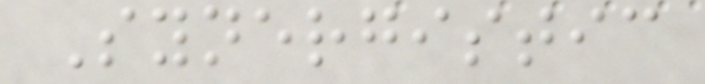Synergistic
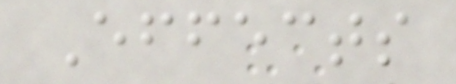Effects
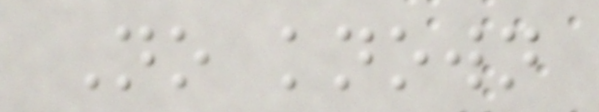No known
